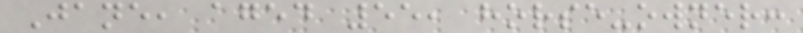Jane, aged 55, horse-owner:
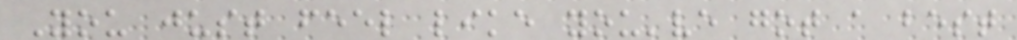You just feel like you've got a best
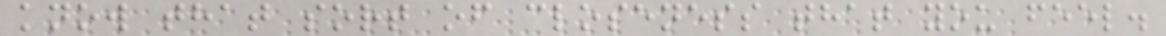know that sort of closeness that you feel.
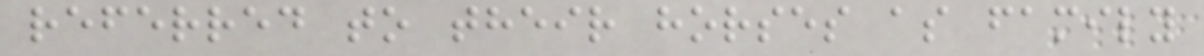referred to their horses as family
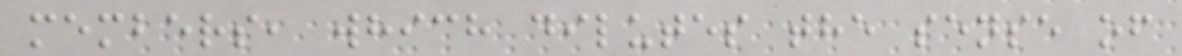members, which dilutes the sense of
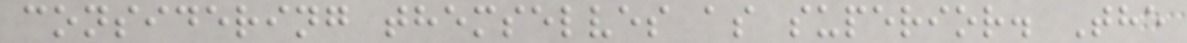considering themselves as superior. The
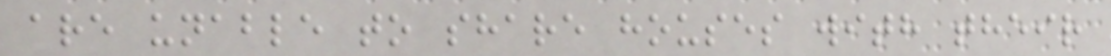are unable to share houses with their
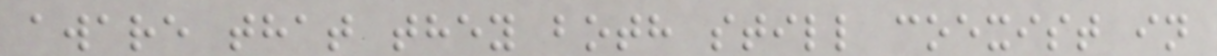aware that they both still coexist in
